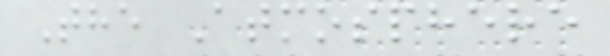The Atmosphere
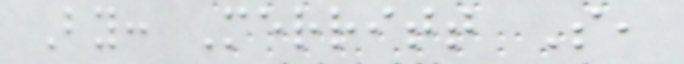By: Merritt S,
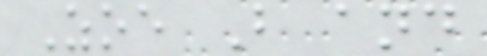Zoe B and
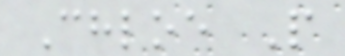Chloe P
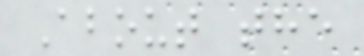About the
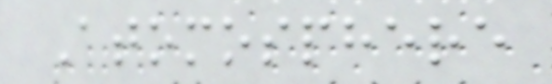Atomosphere
